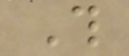This
